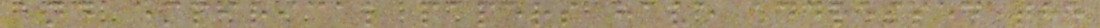and empirical papers have addressed the
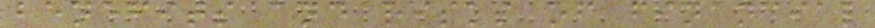benefits and risks of financial
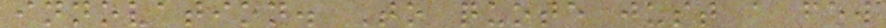innovation. To quote just a few
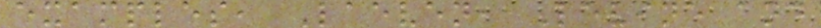examples, Laeven, Levine and
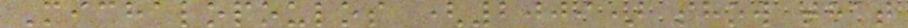Michalopoulos (2009) show that
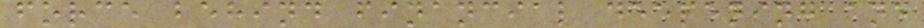force behind financial deepening and
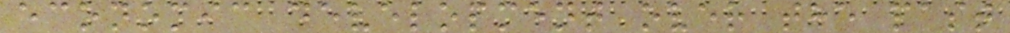economic development over the past
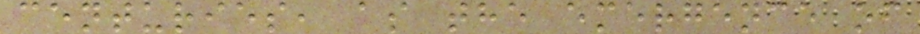centuries, as the emergence of
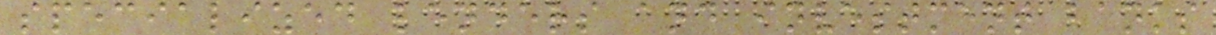specialized lenders and investment banks
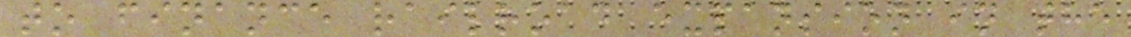to finance railroad expansion in the
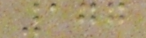177
